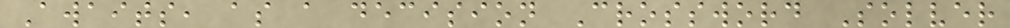Awaits, as a decision Crossword Solver
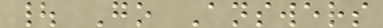| Go Answers
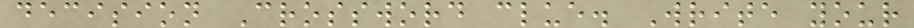decision Crossword clue. Write your
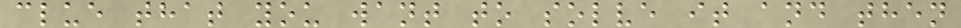clue that you want to solve it and then
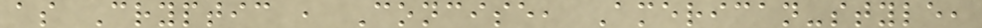as Cryptic , Concise, American-style,
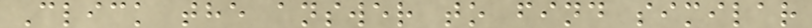Click the answer to find similar
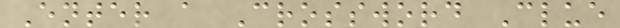Enter a Crossword Clue
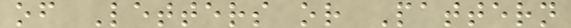of Letters or Pattern
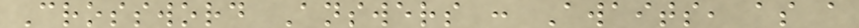Crossword Answers : Awaits, as a
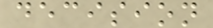decision
